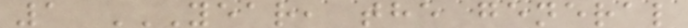1 YEAR, THE GENERAL
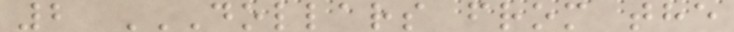2 DOLLARS FROM THE
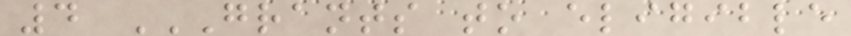4 GRANTS TO ELIGIBLE
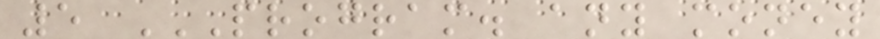5 PROGRAM. ANY MONEY
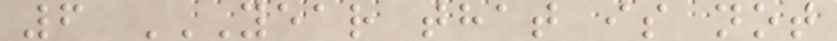6 YEAR THAT IS NOT
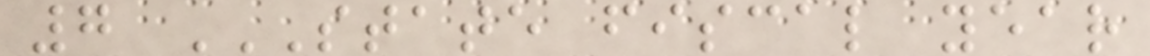7 STATE FISCAL YEAR
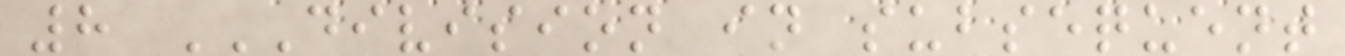8 DIVISION IN SUBSEQUENT
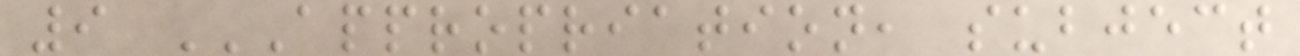9 APPROPRIATION, SUBJECT
